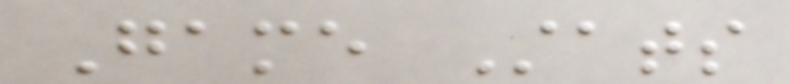Game Stats
